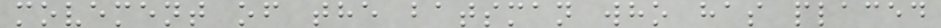movement of the batsman who has placed
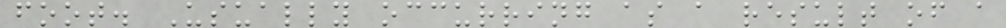foot. Usually occurring as a result of a
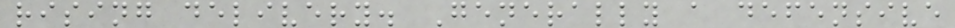rising delivery. Generally a defensive
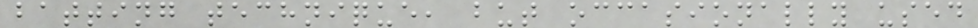batting technique, but occasionally used
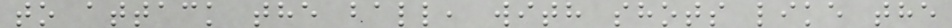to attack the ball, with shots like the
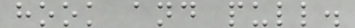hook and pull.
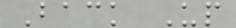Back Up
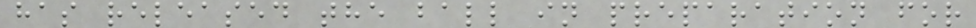has released the ball in preparation for
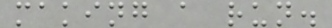making a run.
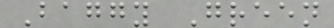Baggy Green
